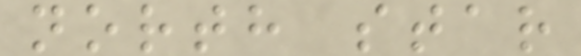north star
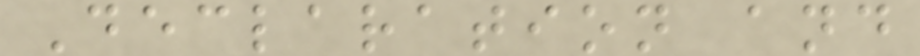Declaration and
